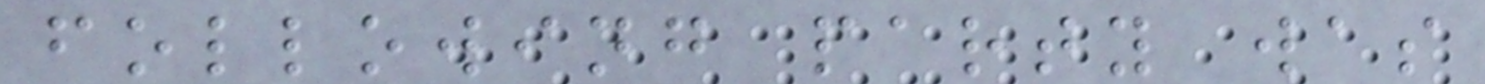following party was
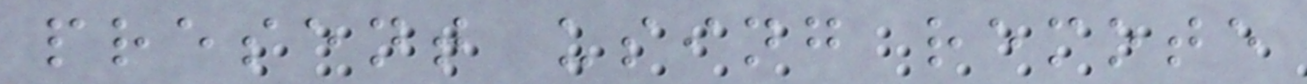present using remote
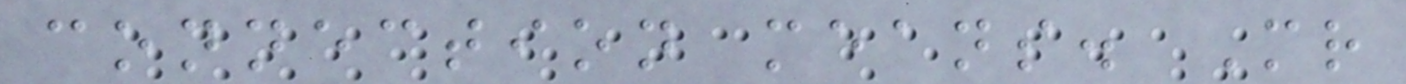connection means. Mr
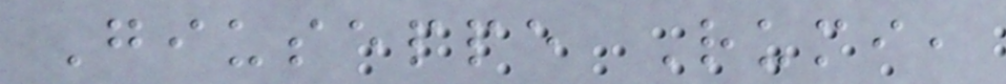Giuseppe Rumi,
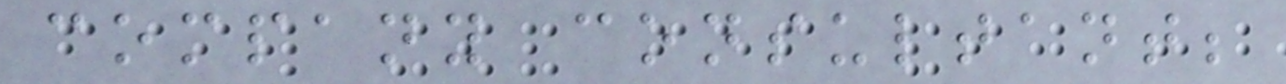company consultant;
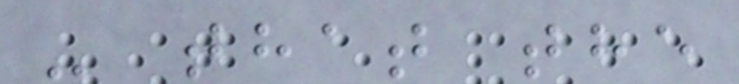- that the
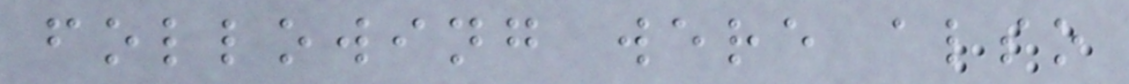following were also
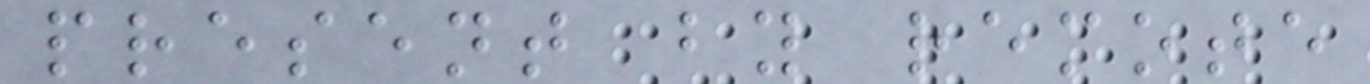present by remote
